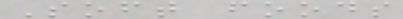Soft foods
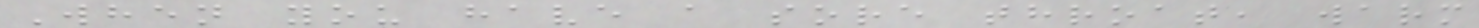When you have a sore throat, warm
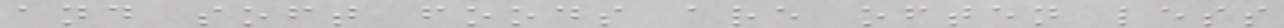and soft foods are often less
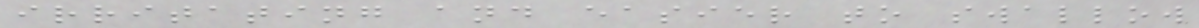irritating and easier to swallow
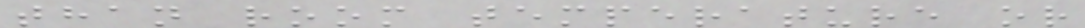than room temperature or
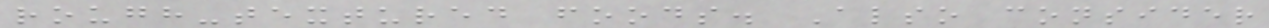rough-textured foods. Also consider
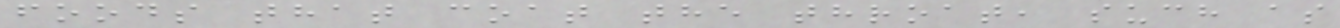foods that coat the throat, such as
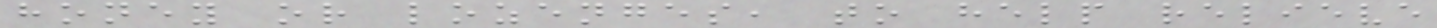honey or lozenges, to help relieve
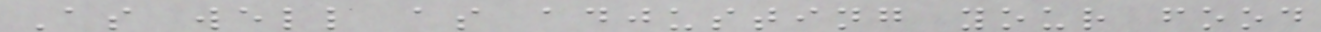As well as adjusting your food
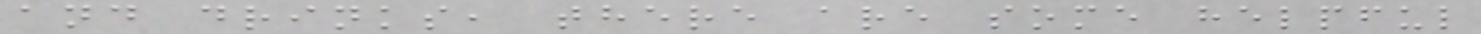and drinks, there are some helpful
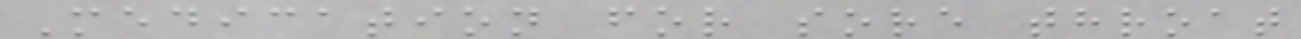Medication for sore throat
